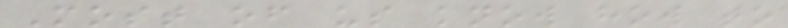Most of us know how to
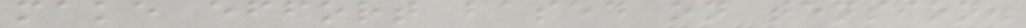make effort based on tension.
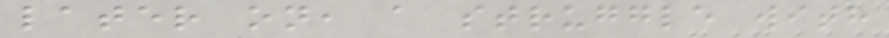later on, a struggle with
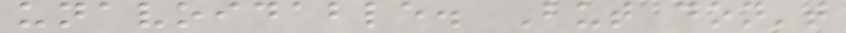unavoidable. But don't
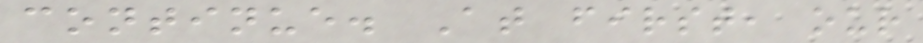continue. At first, our
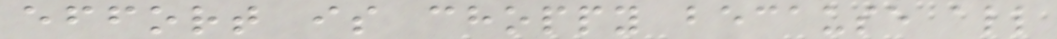effort is choppy because all
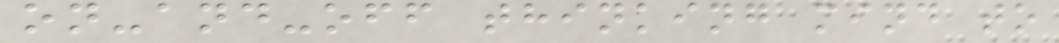on-and-off thinking mind to
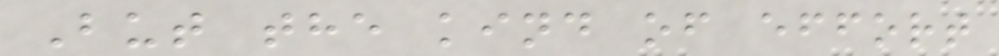But the kind of effort
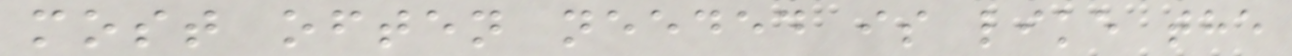most often needed is like the
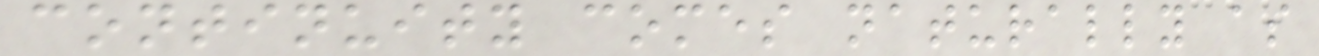continuity comes naturally as
